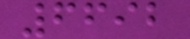6692
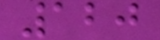120
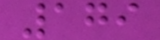179
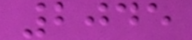2045
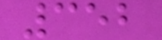352
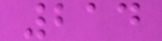214
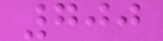700
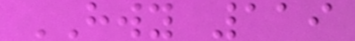HWY 119
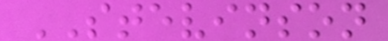STEVINSON
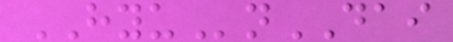HYUnDAI
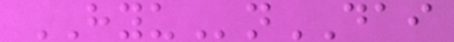HYUnDAI
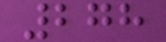278
